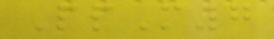PpM7
